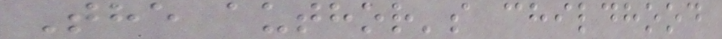The author's childhood
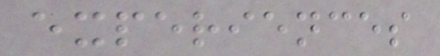experiences
